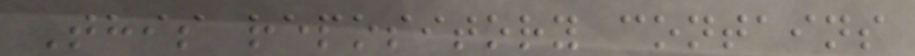This repository contains
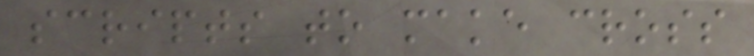scripts to make cross
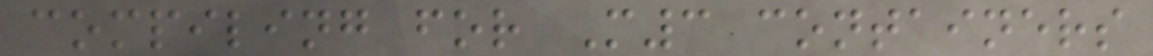compiling for M3 containers
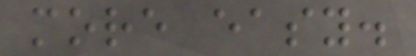more easy.
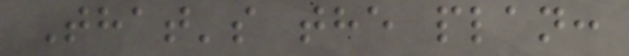That's the plan:
